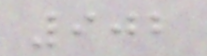902
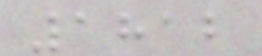1812
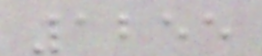1255
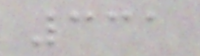331
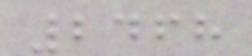2468
